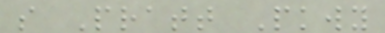s Pratt Pkwy
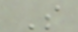S
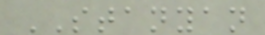STANYAN
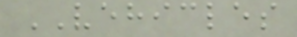VEHICLES
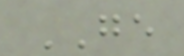GE
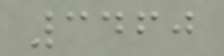3460
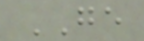GE
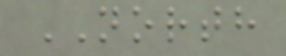NORTH
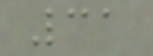31
